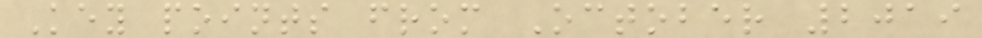Key points from October 2019
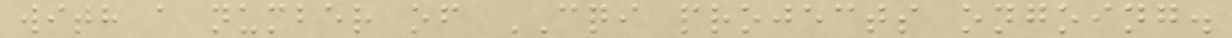with a number of CQI projects ongoing.
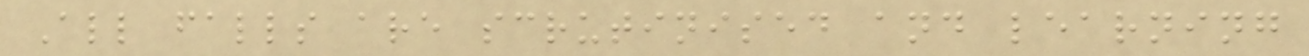All falls are scrutinised and learning
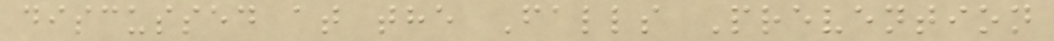discussed at the Falls Prevention
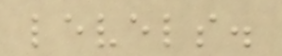levels.
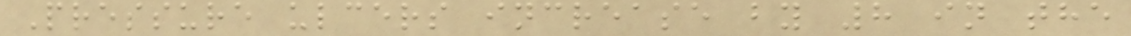Pressure ulcers increase by 8 in the
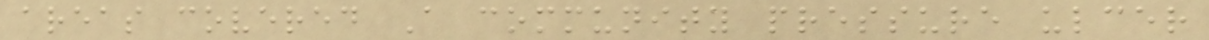areas covered A community pressure ulcer
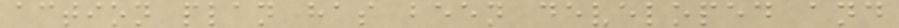action plan has been developed and
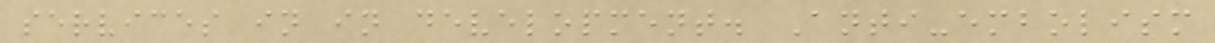services in in development. Anti-embolism
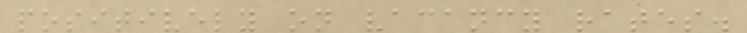positively on vacancy rates.
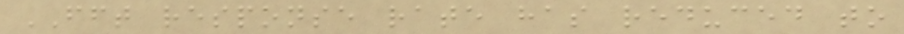FFT response rate has reduced to
